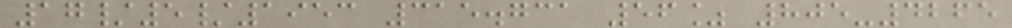17/5/1953 315.731 56% 805-4265
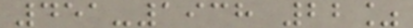451-1938 22%
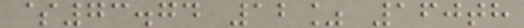$73.74 12% 160th
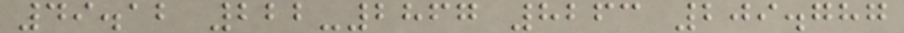49.12 222-2867 8263 209.787
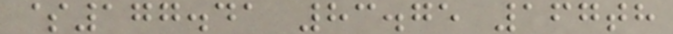$177.41 83.75 167th
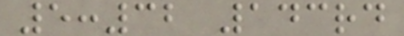5:32 143rd
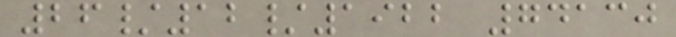26/12/1922 74130
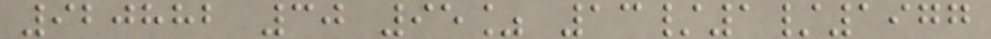920882 30 95% 13/1/1977
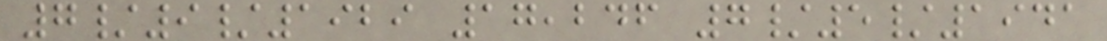7/9/1929 17,246 7/5/1941
